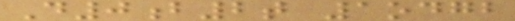D0b2t 1odgb
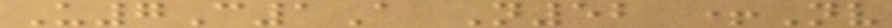U7C1A N52 +Nv
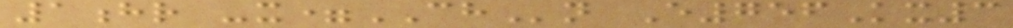1hr -x=CHn E756Kx3
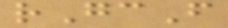rGcF
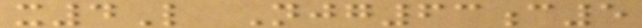x4L Njg63c5
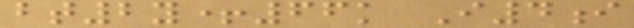bt2y+66k I4i
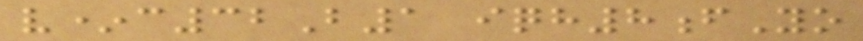v*c32B1 iqh8fYo
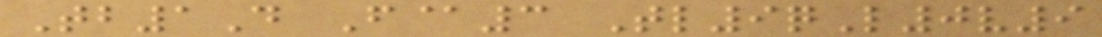Tb1D F@3 Tl9qL0v9
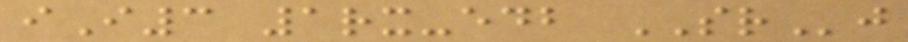iI3 1rx-edb SRj
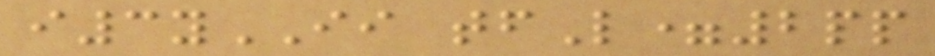i3yII tfL=2pp
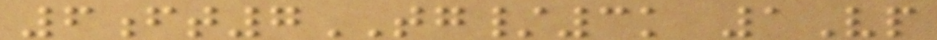6ft7TG/3k 1Vp
